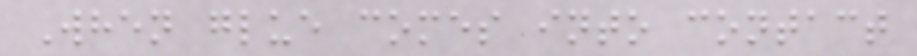When glue comes into contact
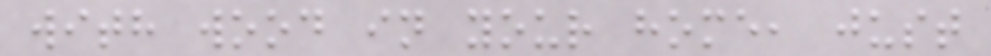with wood in your home, just
